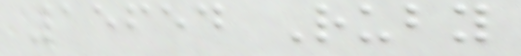15654 Ruby
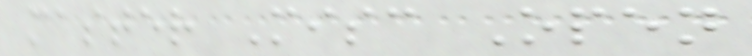master Misc Open
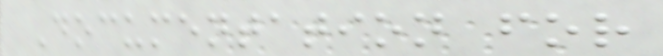Documentation for
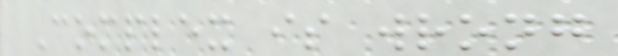Complex is wrong
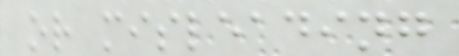or misleading
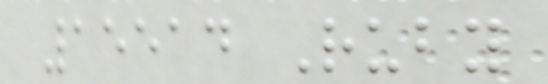15514 Ruby
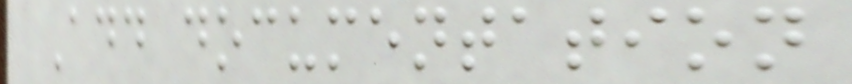Add documentation
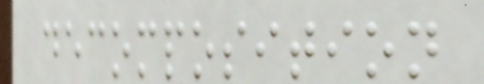decomposition
